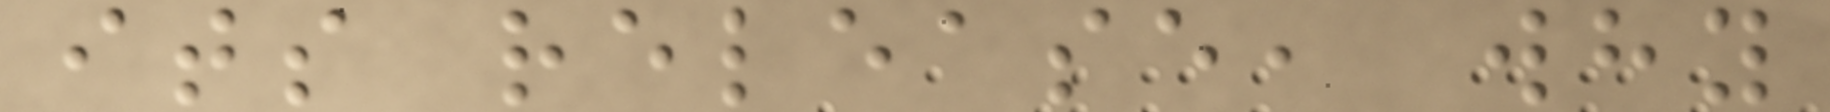its release, why
